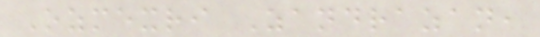Ozmexri Zandrazan,
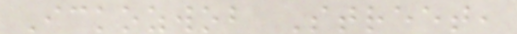Ickozwob Street,
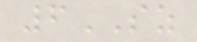6SZ
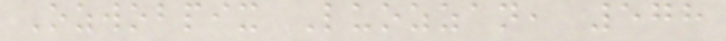Ozwobpix Luozzan, 578
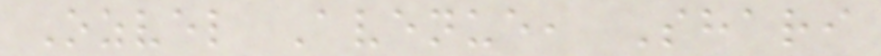Ozvel Avenue, Shari
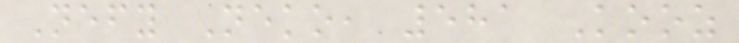Nefy Neko, 581 Kooz
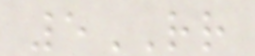5RR
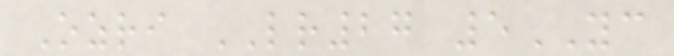Ozri LR27 5YC
